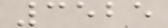3525
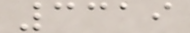3319
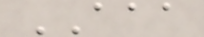AAA
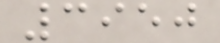3950
